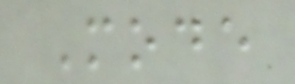Mode
